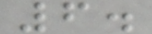6.
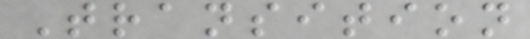Transition
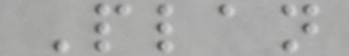Plan
